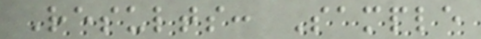Results: Sample
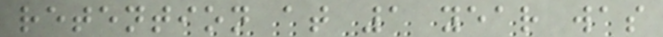retention at 1 year was
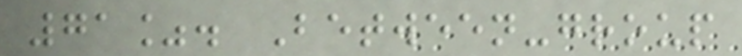71%. Between-group
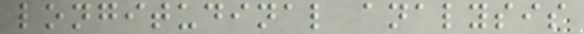longitudinal analysis
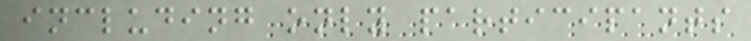including only participants
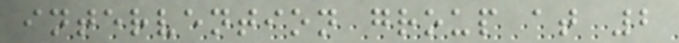intervention group at 2
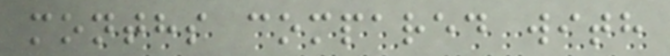months compared with
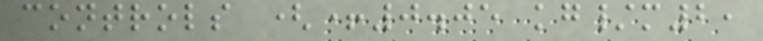controls (+0.05 kg/m2,
